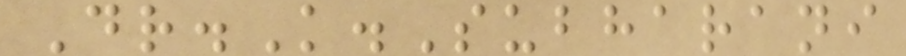Dr.K.Subharani
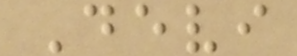Devi
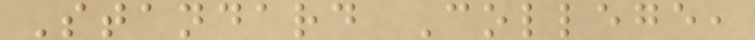Standard College,
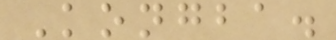Kongba.
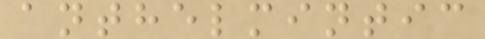anthelmintic
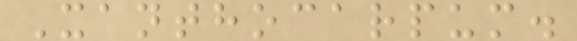Xanthocarpum.
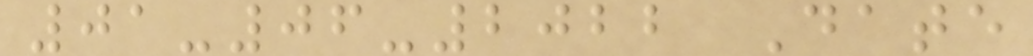01-06-2022 Date
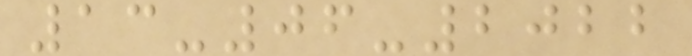13-06-2022
